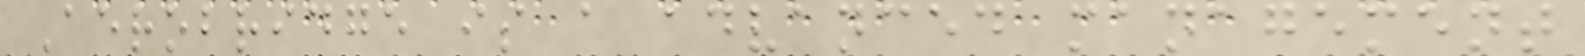Aerobridge is a advanced management
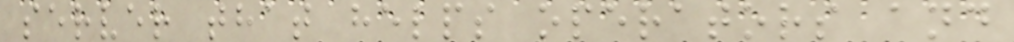server that helps operators and
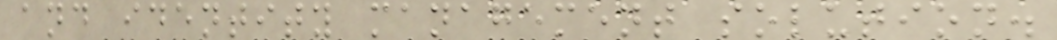and identity management solution.
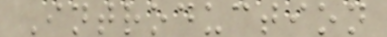Introduction
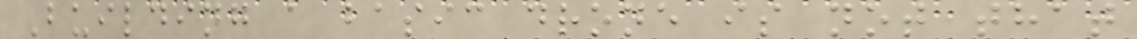Building a basic drone is not that
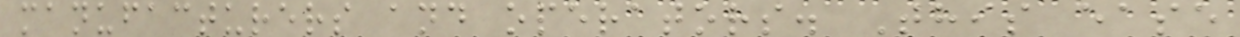manufacturers and operators. This ease
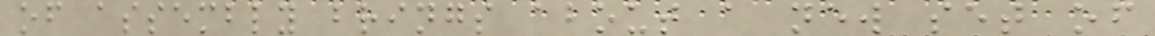of assembly brings about a new set of
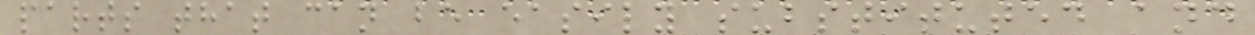parts that can be easily substituted and
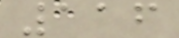116
